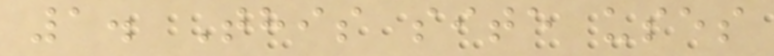1. This site uses
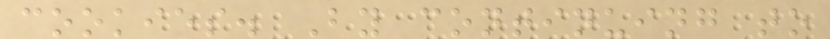cookies. By continuing to
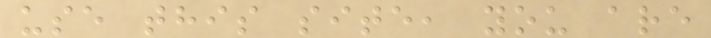use this site, you are
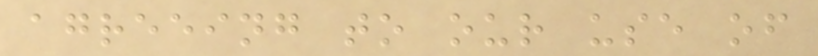agreeing to our use of
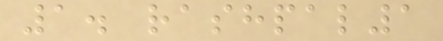1. rashpal1
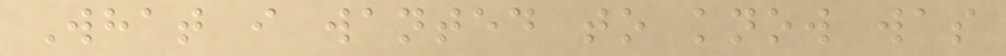What i wanted to know was
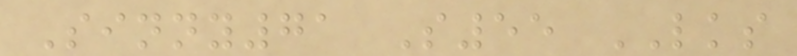Sinny71 S55 LKS
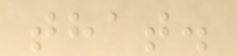that.
